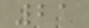21
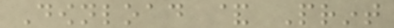Download & Print
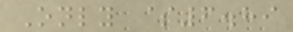Only $6.89
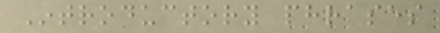Introductory phrases
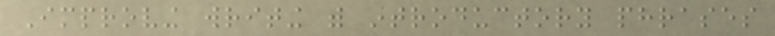Improving writing with introductory phrases
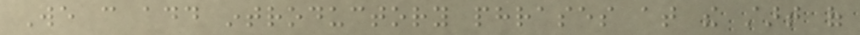We can add introductory phrases at the start of
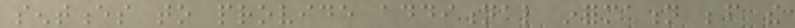sentences to provide additional information before the
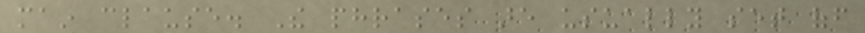main clause. The phrases are usually set off
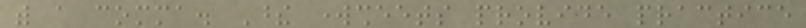with a comma. These worksheets provide practice
